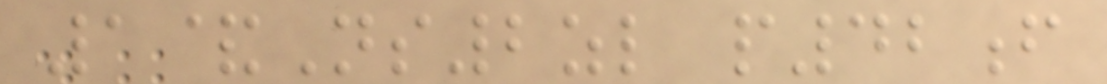1&Ns2zl p42f
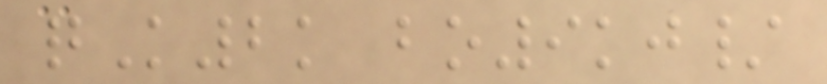qK2k bo9kj/
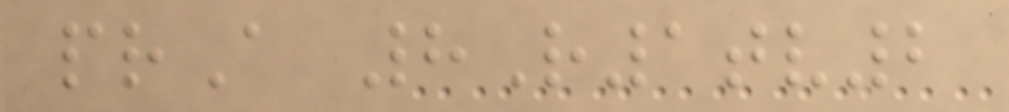prA 8R1tv2
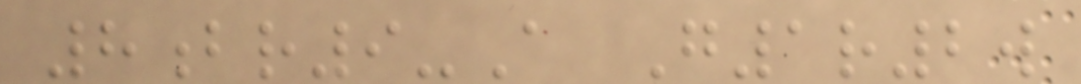8br9-A G1r2w
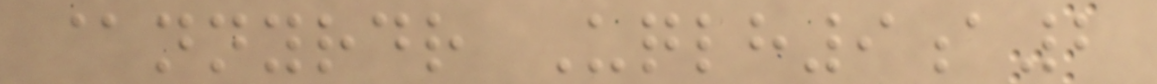@nnyrdr Uqlh9a2
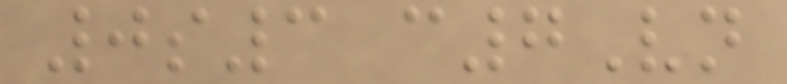0s3 c7Vn
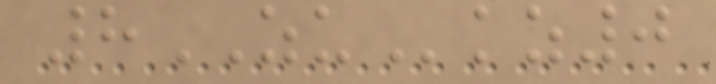8ZUkz0
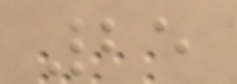25
